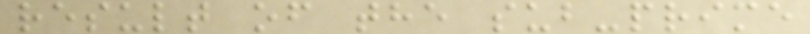result of the sub-prime
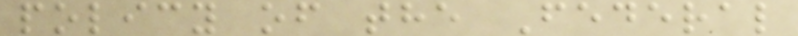policy of the Federal
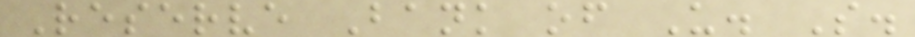Reserve Bank of U. S.
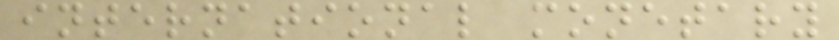international monetary
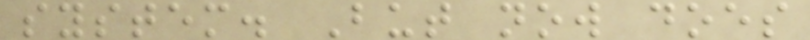system. But now does
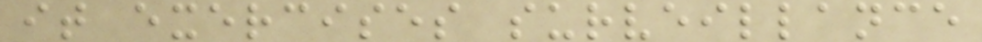it exercises surveillance
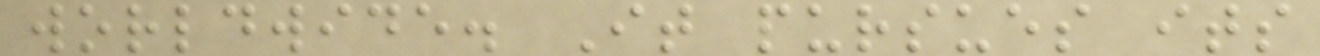worldwide. It pursues its
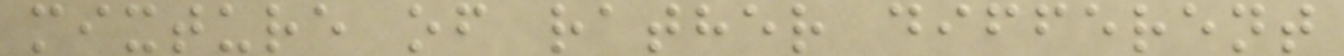mixture of rather different
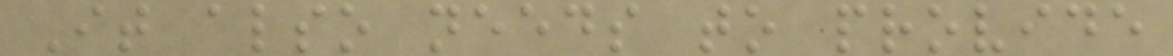It also needs to provide
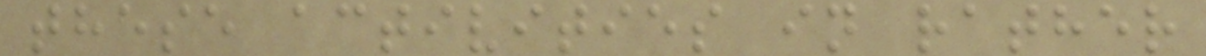these activities in rather
